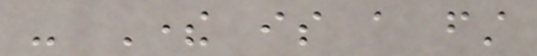- There is a first
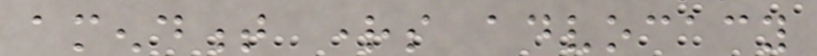amendment rights advocacy
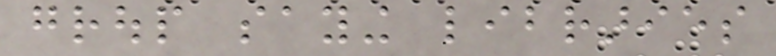group saying libraries
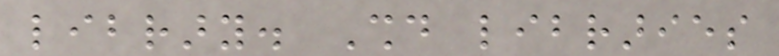library. Should libraries
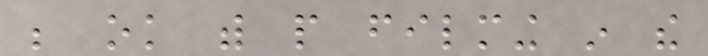be ok with people filming in the
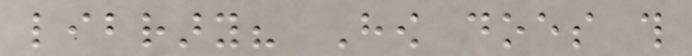library? How does this
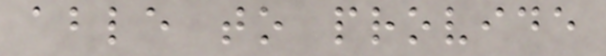able to provide
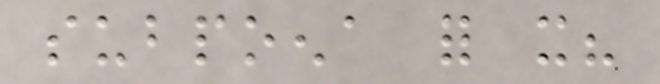subpoena for it?
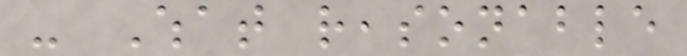- What reasonable
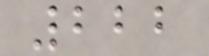222
